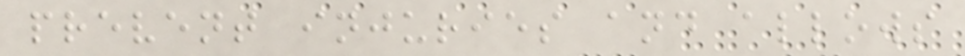prevent injuries and allows
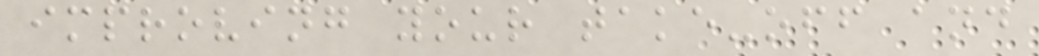improving your take-off and
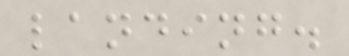landing.
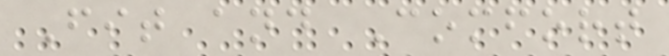Fit and Comfort
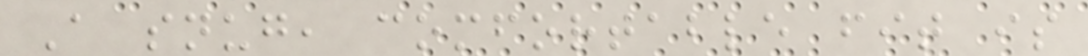A snug, comfortable fit is
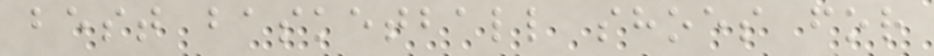best basketball shoes for
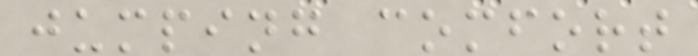jumping comfort
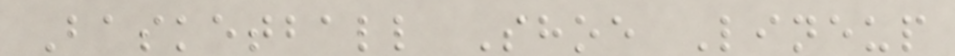Basketball Shoe Lineup
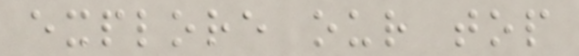explore our top
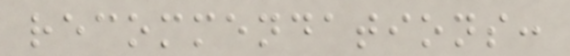recommendations:
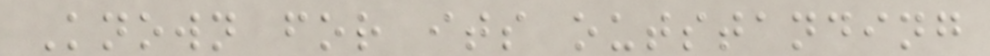Known for its outstanding
